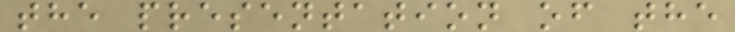the presentation of the
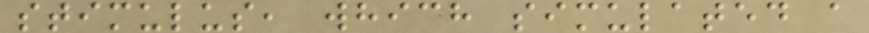stimulus, which simulated a
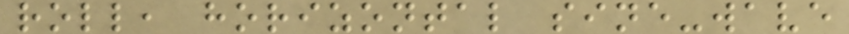roll, horizontal sine-wave
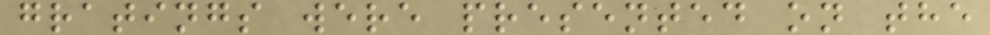gratings were presented on the
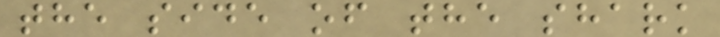the side of the shark
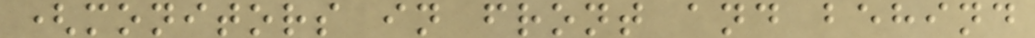(monitors in front and behind
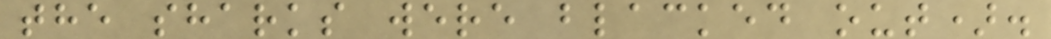the sharks were blacked out).
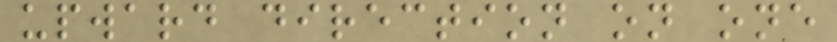upward direction on one
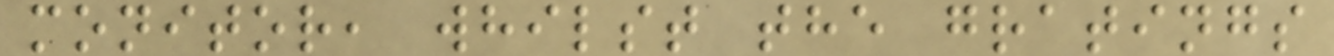monitor, whilst the gratings
